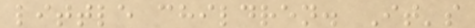little children. It's
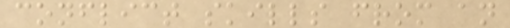conflict skills from an
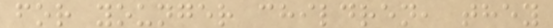for younger children, they
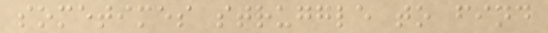sometimes struggle to find
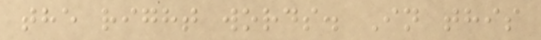the right words. In this
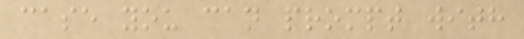case you can prompt with
